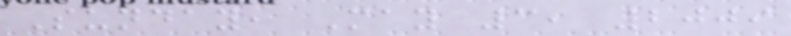Sunday, May 3, 2009
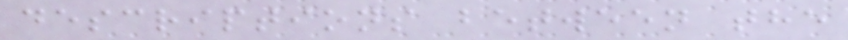descriptions between the
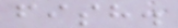fish.
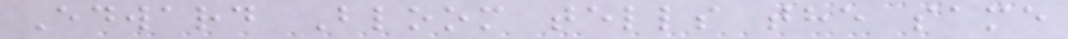Edward Bloom tells the same
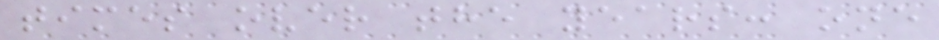times over the years: one
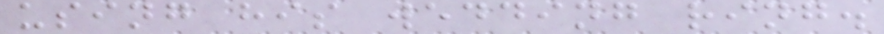using his wedding ring.
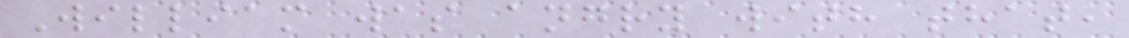William was angry with that,
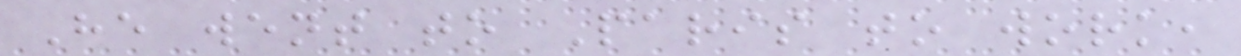He went to Paris to work,
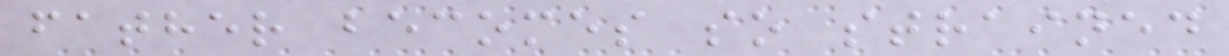father becomes so strained
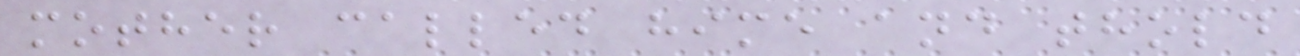mother called hime and thold
